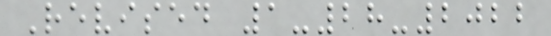Revised 1-28-2022
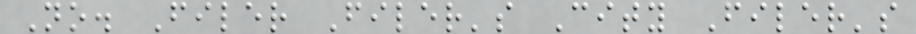No. Filer Filer's City Filer's
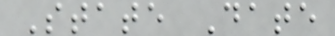State Date
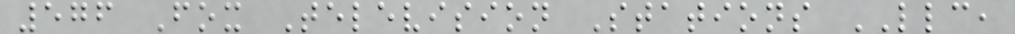576 Fox Television Stations LLC,
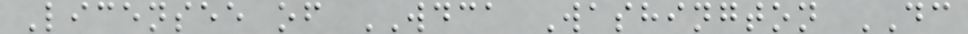Licensee of WDCA Washington DC
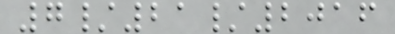7/21/2016
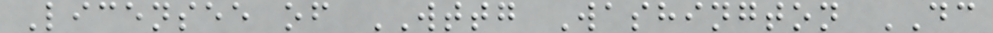Licensee of WTTG Washington DC
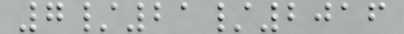7/21/2016
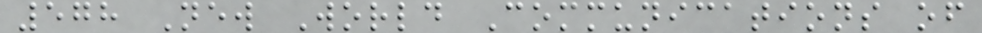578 New World Communications of
